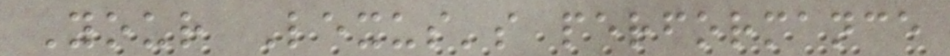Your Lexus's performance
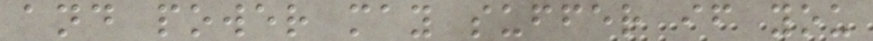and power may suffer if you
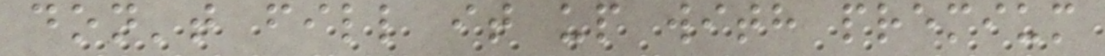don't fill it up with premium
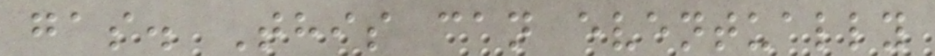gas. This can eventually
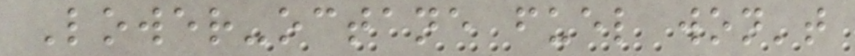Lower-octane fuel won't
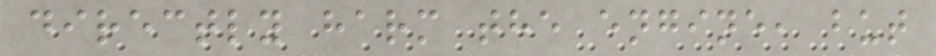directly harm the engine, but
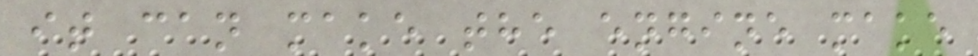it can make the engine make
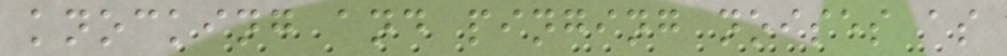knocking and pinging noises as
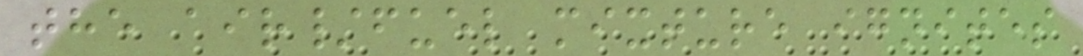the air/fuel mixture ignites
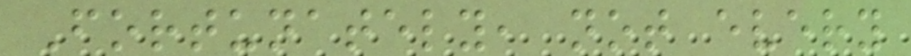Fortunately, not every
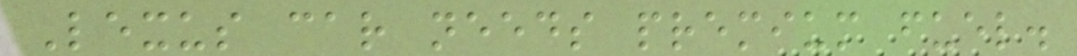Lexus car needs premium fuel.
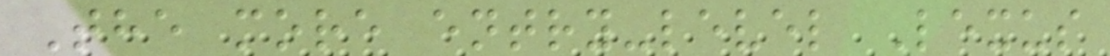The more entry-level Lexus
